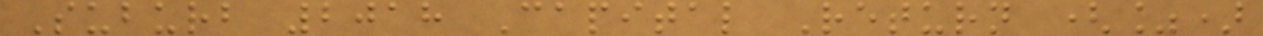Suburb 2018 Capital Return (%)
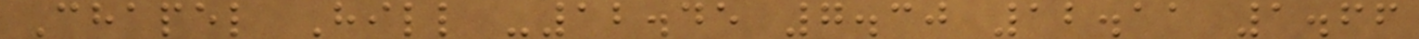Chapel Hill -12.45 7.30 12.11 1.66
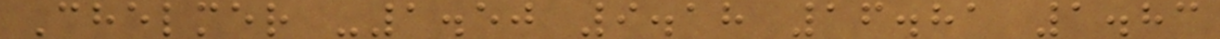Chelmer -1.50 9.18 16.81 1.83
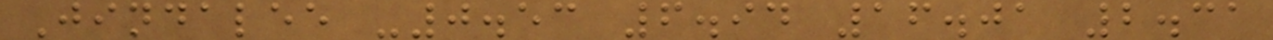Jindalee -0.53 6.94 16.01 2.31
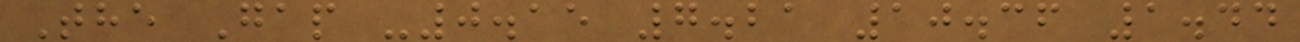The Gap -0.15 7.21 10.36 1.44
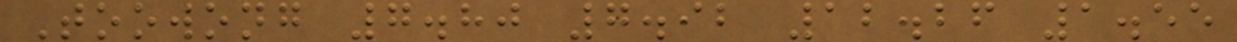Toowong 7.80 7.92 12.26 1.55
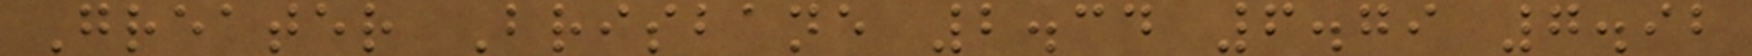Greater Brisbane 2.34 6.79 7.92
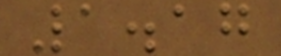1.17
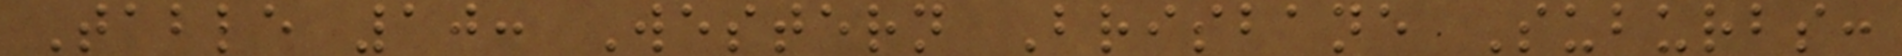Table 10: Western Brisbane Suburbs:
